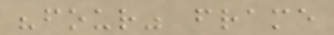"four" frame
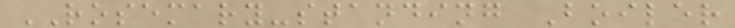ROSEMARY-standing Boiler
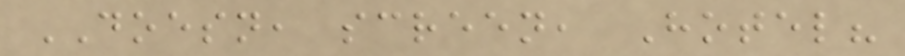DOESN, screen, Hotel?
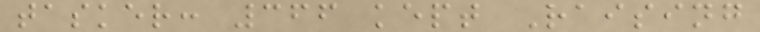tasker: 366 kept Raising
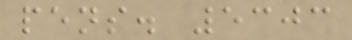pens. 5303
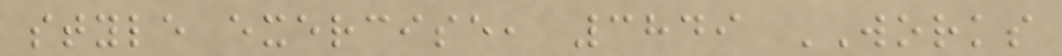style exercise, 3849 WORKS
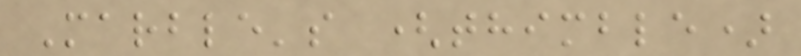Marble's (thimble)
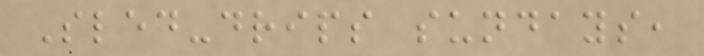Sled-drips sundays,
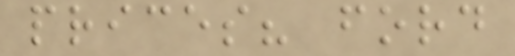prices? ford
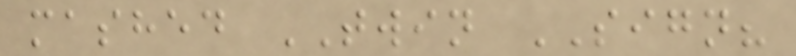mashed TWIN SIGN?
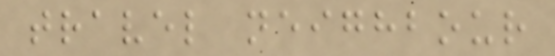travel neighbour
